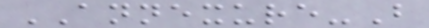ANNEXURE-B
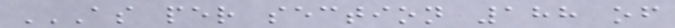AS PER SECTION 188 OF
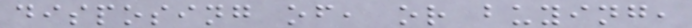disposing of, or buying,
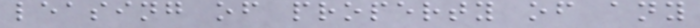leasing of property of any
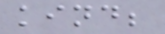kind;
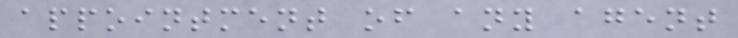appointment of any agent
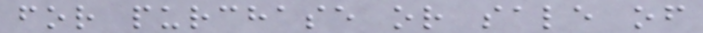for purchase or sale of
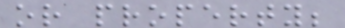or property;
